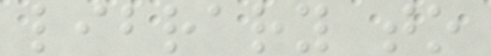library to
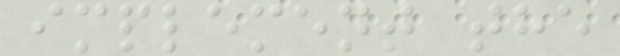implement the
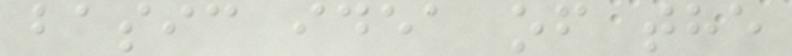basic idea of the
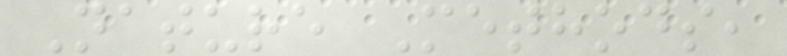Nature Methods,
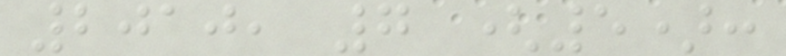2010, 7 (5):
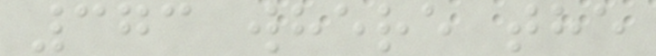373 where the
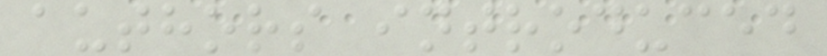authors introduced
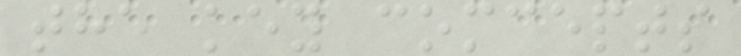the key comcepts
